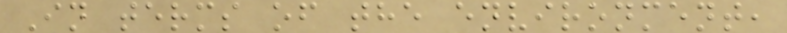In terms of the environment,
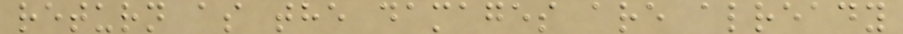return as the damages are already
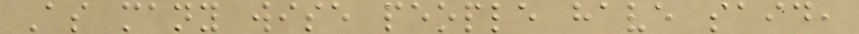As many wise people have said,
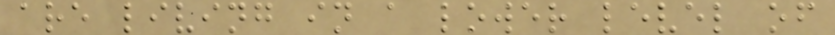are living in a lower level of
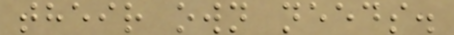their own needs.
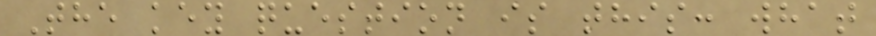The key question is this: what
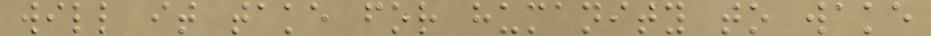will it take for humanity to wake
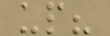up?
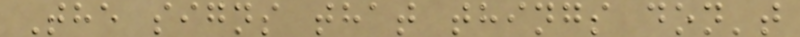The signs that things don't
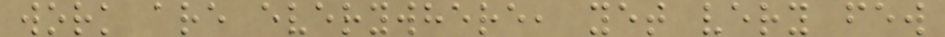work are everywhere, yet very few
